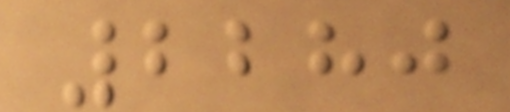2280
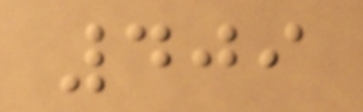409
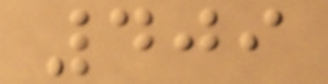409
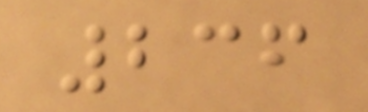236
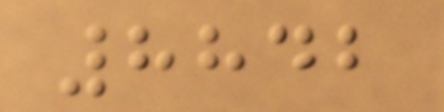8842
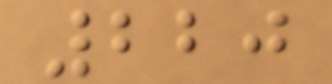220
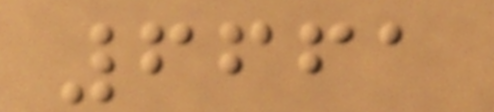6661
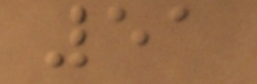51
